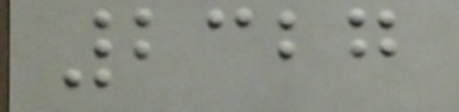2327
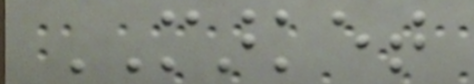MARKET
